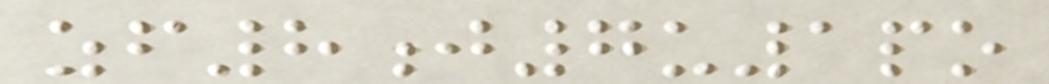zf8j7u1po
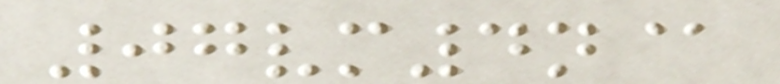07vm4n@
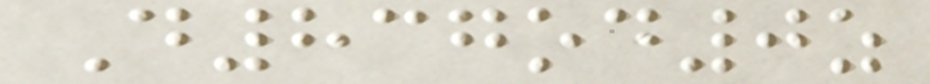D837od0z
